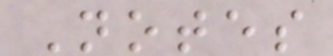Notes
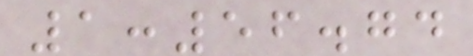1:56.74
